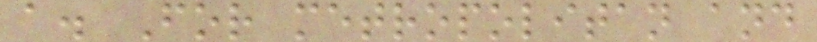a. For metropolitan and
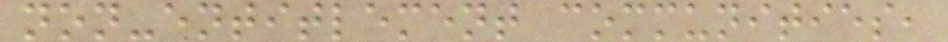non-entitlement communities,
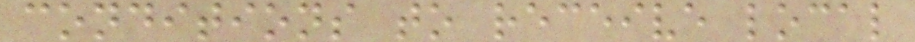conditions to receive local
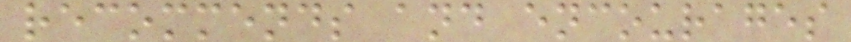recommends and encourages
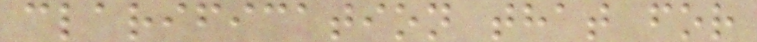clarification that for
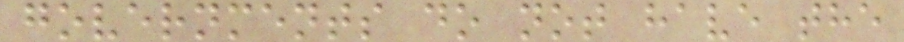governments do not have the
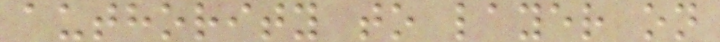authority to layer on
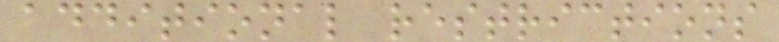additional restrictions
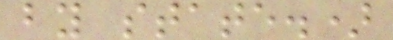by state.)
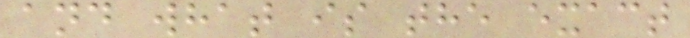and what is the exact
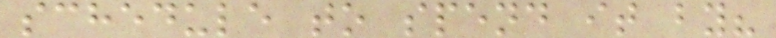schedule to spend it by?
